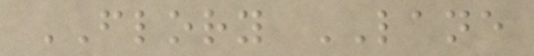FLORY LANE
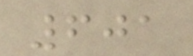601
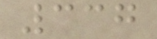337
